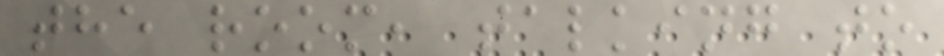the room, talking to
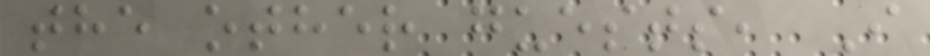the other guests, I
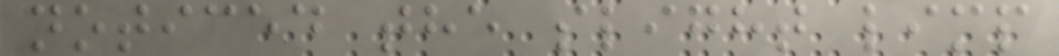noticed the slight limp
